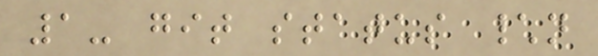1- git status \n
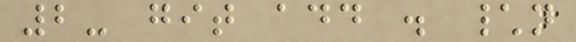2- git add . \n
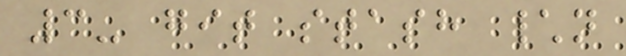3- git stash \n
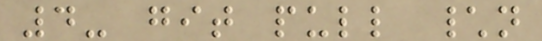4- git pull \n
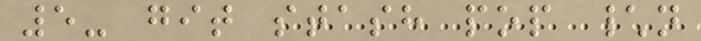5- git stash pop \n
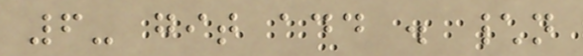6- git add . \n
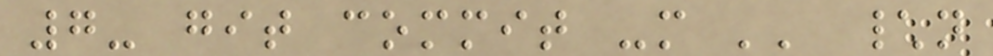7- git commit -m '' \n
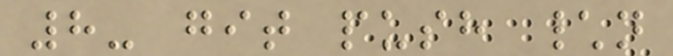8- git push \n
